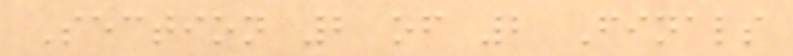Section 2 of 2 Finals
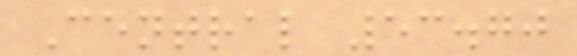Central 53.70
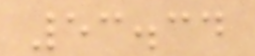53.34
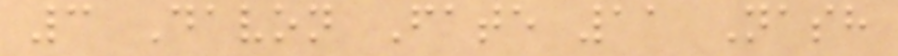3 Davon Fate 11 Nash
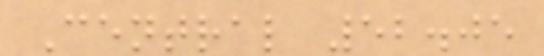Central 52.05
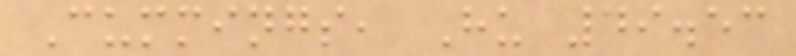Cummings, Hu 49.53
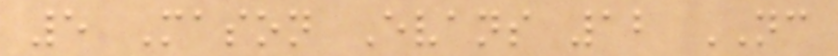5 Mason Evans 12 NC
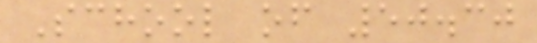School of 50.30
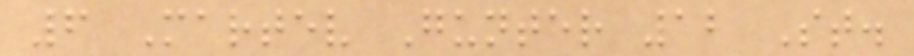6 Martev Gunter 12 St.
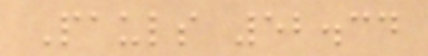Pauls 52.34
